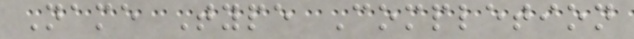Name Type Completion
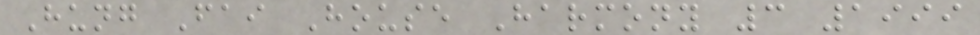Hung Fai House Harmony 3 1999
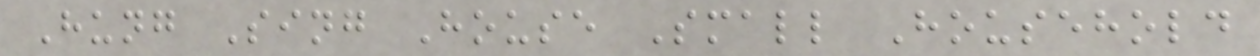Hung Sing House Small Household
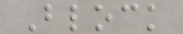Block
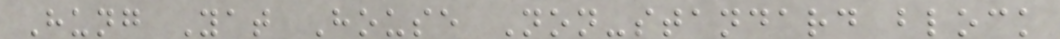Hung Yat House Non-standard block
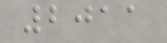2011
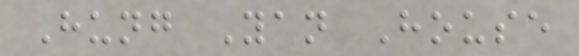Hung Yan House
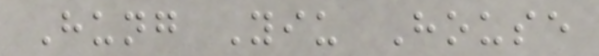Hung Yiu House
